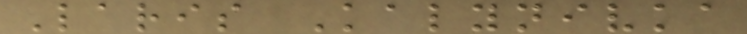Laris Kalynivka
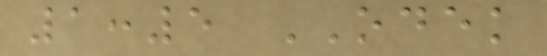1:5 ODEK
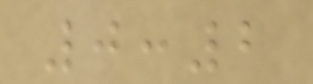0:2
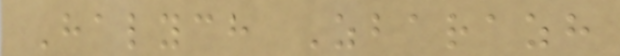Halych Zbarazh
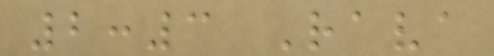2:3 Rava
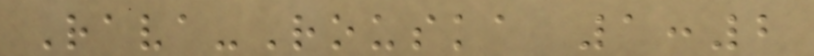Rava-Rouska 1:2
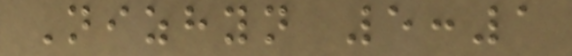Nizhyn 5:1
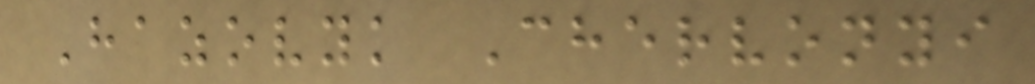Hazovyk Chervonyi
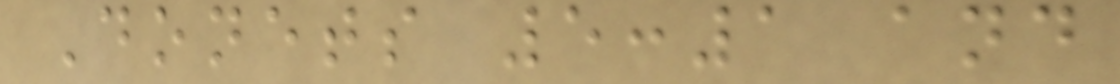Donets 5:1 and
